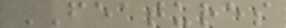FEATURES
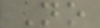No
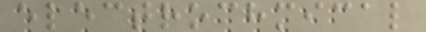electrochmical
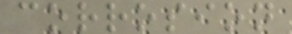corrosion
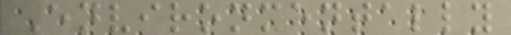Environmentally
